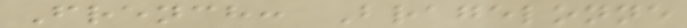French: Bragelonne
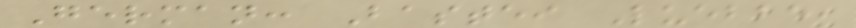German: Bastei Luebbe,
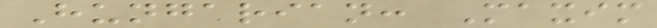Hungarian: Maxim
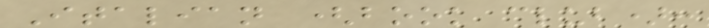Italian (book club):
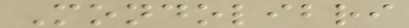Mondolibri
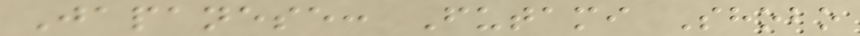Japanese: Futami Shobo
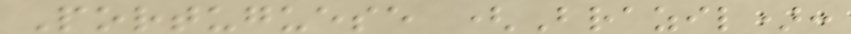Portuguese (Brazil):
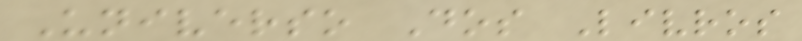Universo Dos Livros
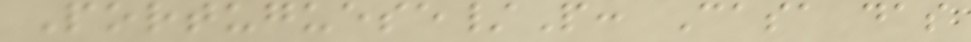Portuguese/P: Casa das
